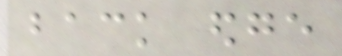back edge
